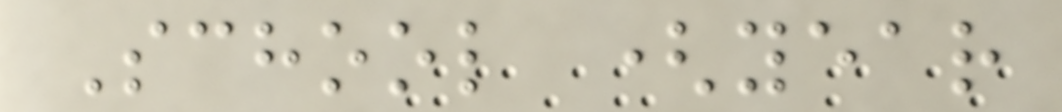School (year
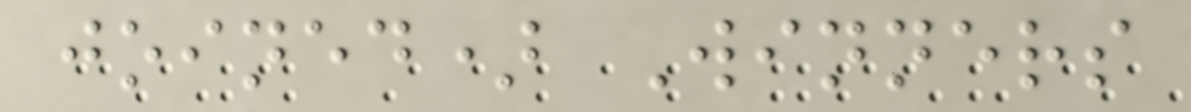joined) Winners
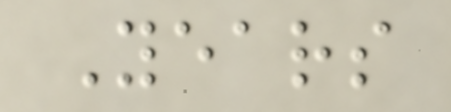Years
